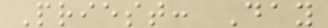Priest: Day
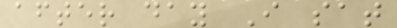after day I sat
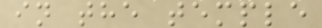in the temple
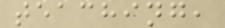teaching,
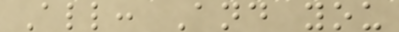All: And you
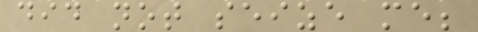did not seize me;
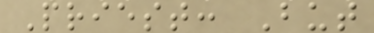Priest: But
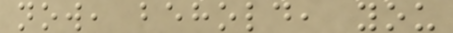now, behold, you
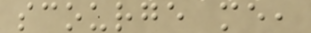scourge me,
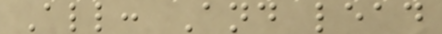All: And lead
